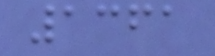1361
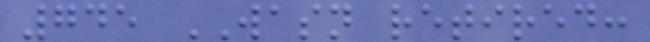745 WASN retired:
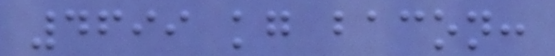4699 kg bacon:
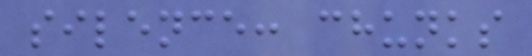silence: chunks
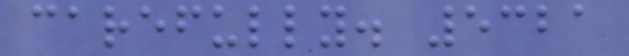carefully. 5321
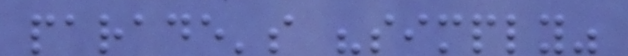parade's "simply"
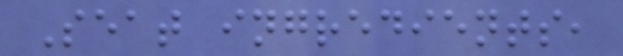Seat ingredients,
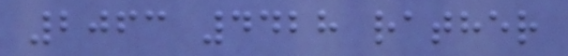2063 4428 rather
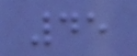45
